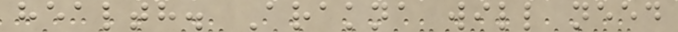health. Arakna will need
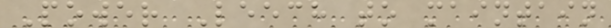Power Leech to maintain
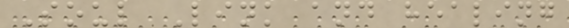Soul Link and healing
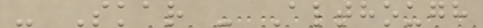- Skar - Although
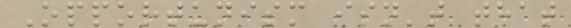Opportunism isn't that
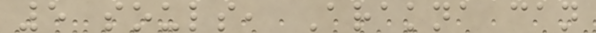5 souls, Arakna can
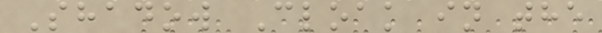Shadow Cloak in the
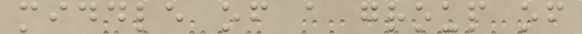middle of a group of
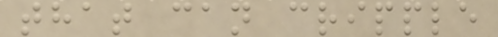that can cripple
